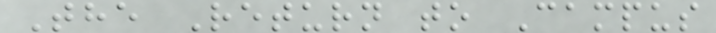The Return to Campus
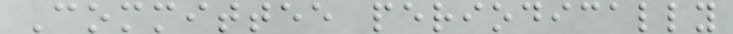Committee periodically
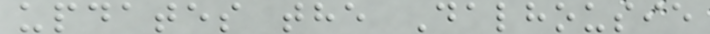updates the Dalhousie
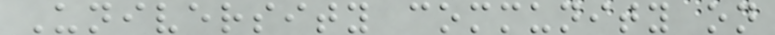University community on
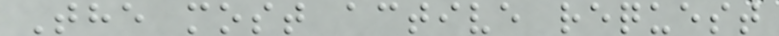The most active request
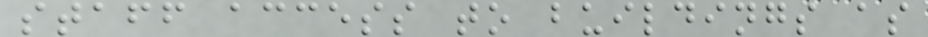staff access to buildings as
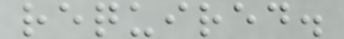required.
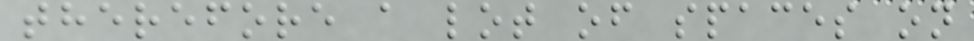therefore a lot of spaces on
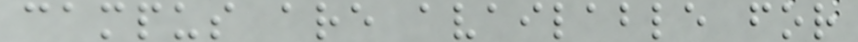campus are available for
